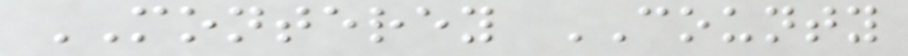MONTEREY COUNTY
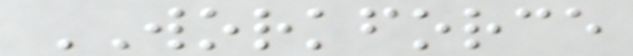WORKFORCE
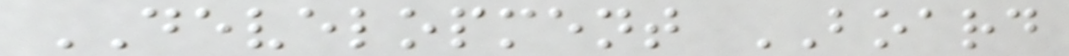DEVELOPMENT BOARD
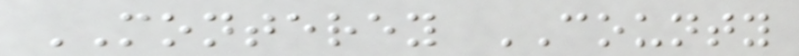MONTEREY COUNTY
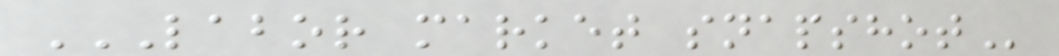LABOR MARKET SNAPSHOT
